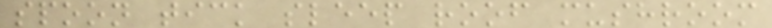spoon tick sleep roof mushroom
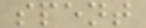spent
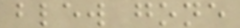blew gone
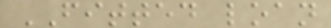FITTED loan
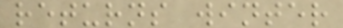returns winter
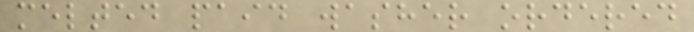melted paid washer ordered
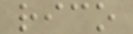rico
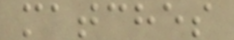matches
